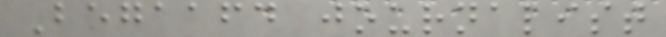Begaafd journalist
